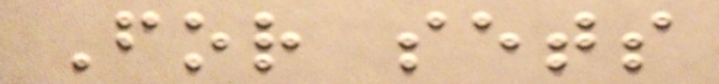For sets
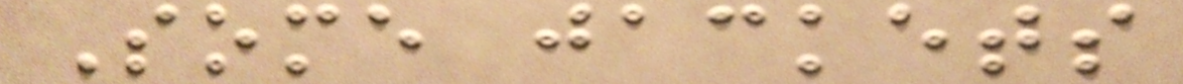Some jackets
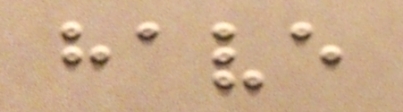have
